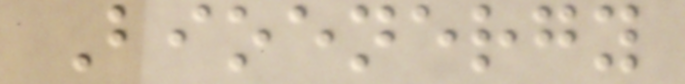Bioenergy
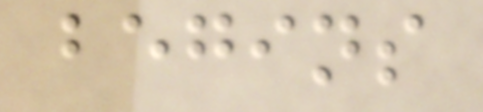begins
